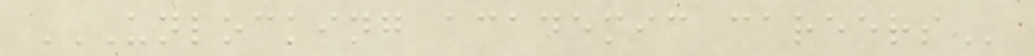UNLOCKING ACADEMIC CAREERS
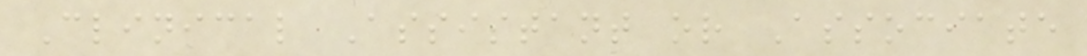Clinical Assistant or Associate
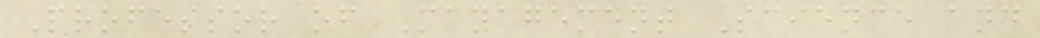Professor of Management Science and
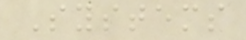Systems
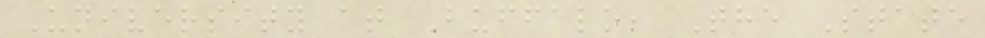University at Buffalo, The State
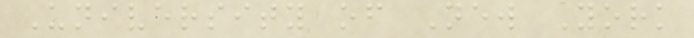University of New York
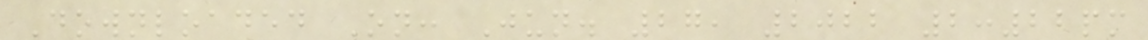Downloaded On: Jun. 27, 2022 2:22pm
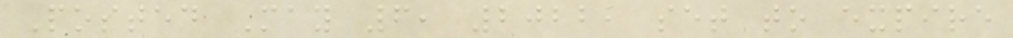Posted May 6, 2022, set to expire
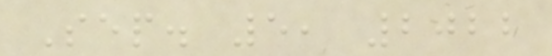Sep. 5, 2022
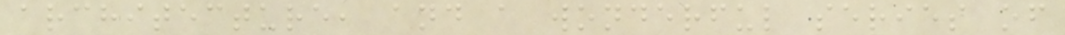architecture, and a wonderful series of
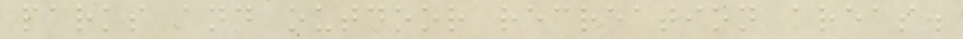parks and outdoor recreation areas.
